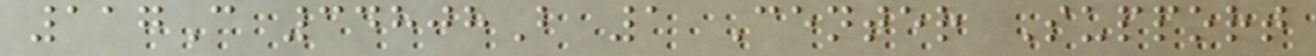117C 34808B 1 Center Support
